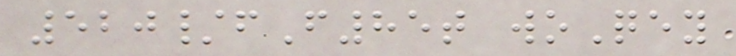520/fF85t woQey
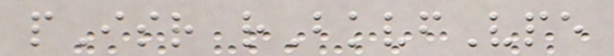pIsr rBkvfVpe
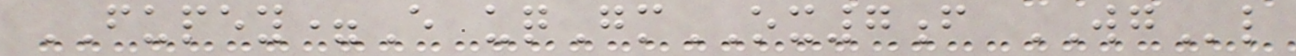FUPEY=E uqGmOX7f WGl
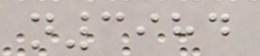n3984
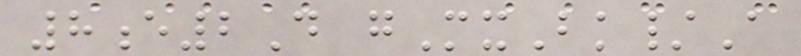8e2D gMxBk/A
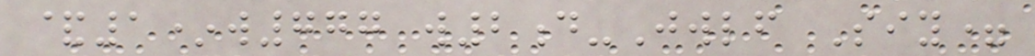&1*w777 w2d-Jwlf Siy=
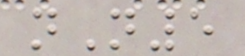nN5
